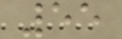55
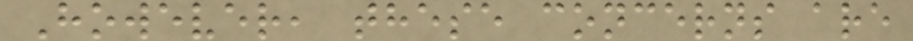However, these concerns are
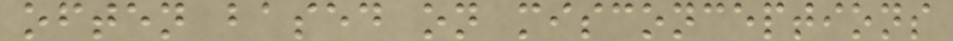often based on misconceptions
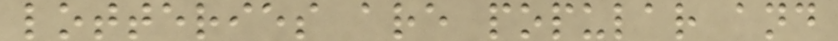lotteries are popular and
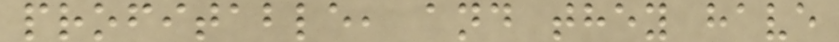profitable, and they have
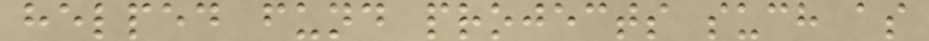helped fund projects such as
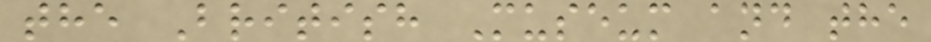the British Museum and the
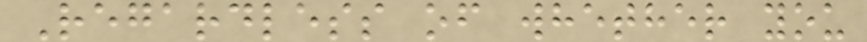Regardless of whether you
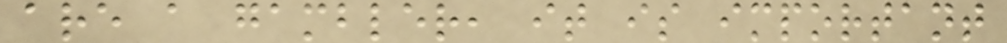are a gambler, it is important
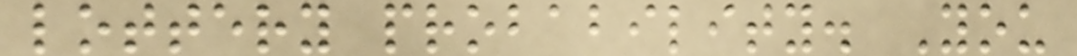lottery probability. You
